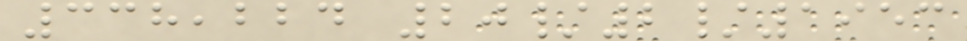338,224 20/2/1953
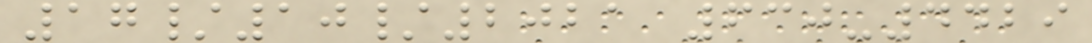17/10/2021 630-4429
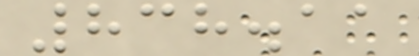838.11
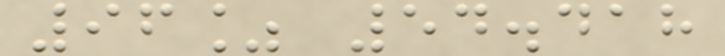96% 54.418
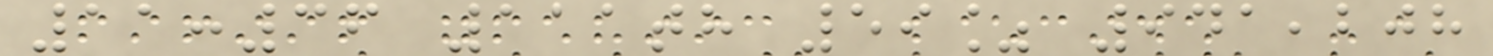11:36 111th 59% 941,208
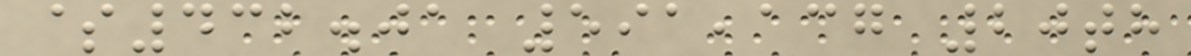$432.01 591,137 20th
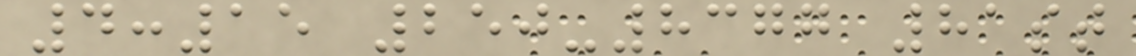4:15 250-8377 81st
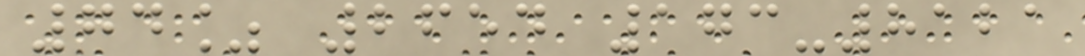74% 2654 173-8121
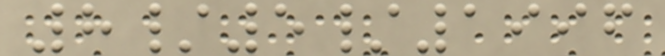8/5/1996
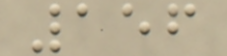156
